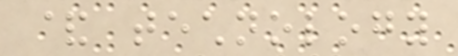& technology
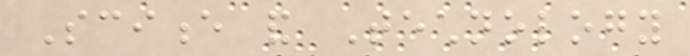Science and Technology
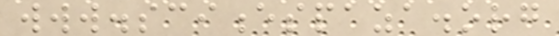www.sciencespaza.org
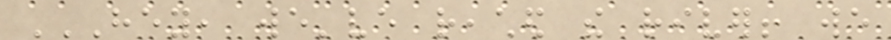HEY, WE'VE REACHED THE RIVER! WE
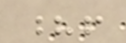?!
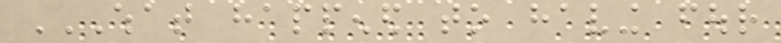WHAT HAPPENED TO HAVING FOUR
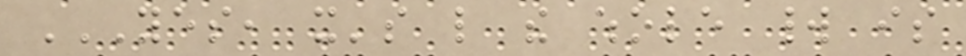YES, IT'S LIKE THE WHOLE WORLD IS
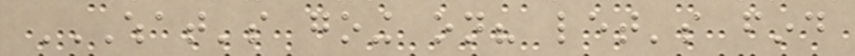WHAT'S GOING ON? LET'S FIND
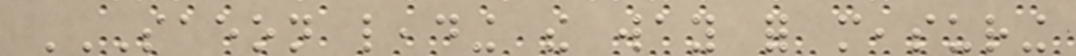SAEON LEADING THE WAY FOR MEASURING
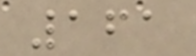161
